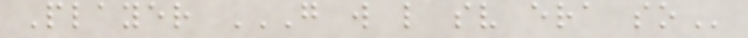Player G W L SV ERA SO
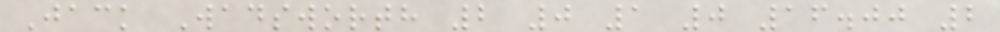Jack Wadsworth 2 0 1 0 16.00 2
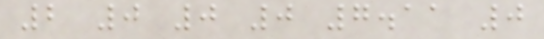2 0 0 0 7.11 0
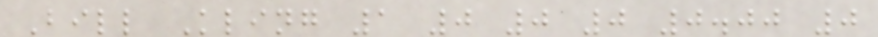Bill Kling 1 0 0 0 0.00 0
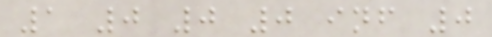1 0 0 0 inf 0
